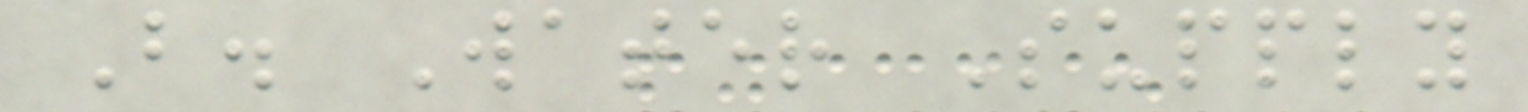B. Water Supply
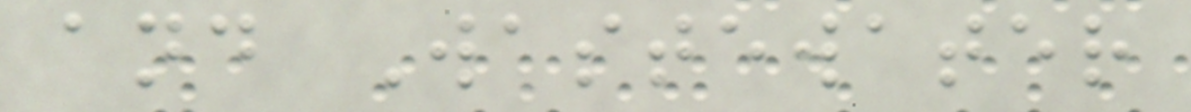and Wastewater
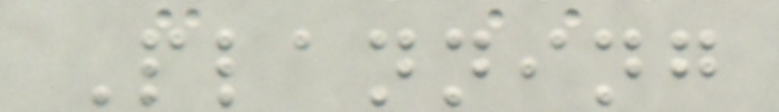Planning
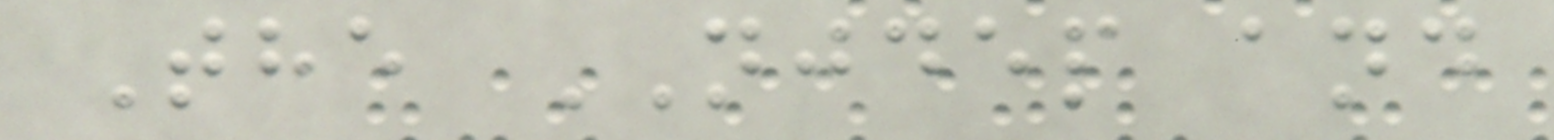The NJDEP and
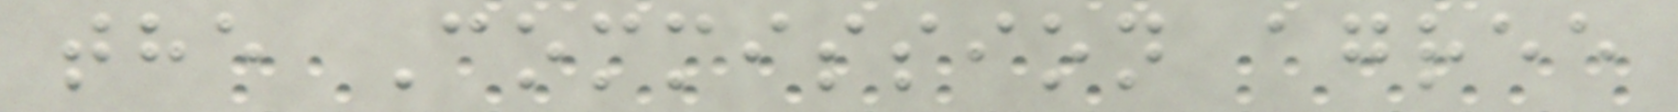the Commission agree
